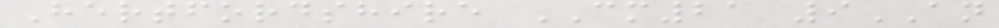Hertfordshire CM21 9AN
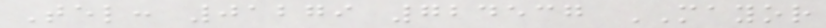Tel: 01279 724537 MAYOR
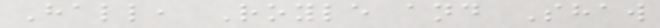Hall, Royle and Shaw
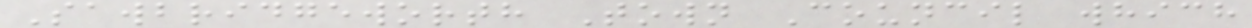Sawbridgeworth Town Council which
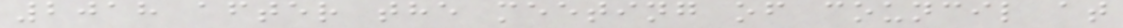2018 after the meeting of council at
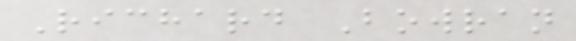Richard Bowran
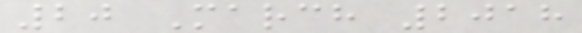20 March 2018
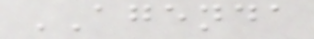AGENDA
